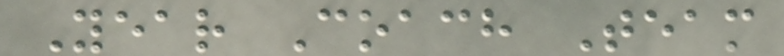Year Coach Team
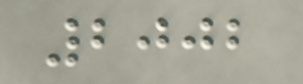2002
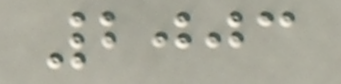2003
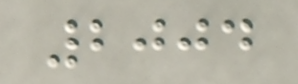2004
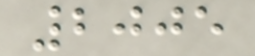2005
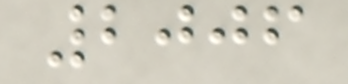2006
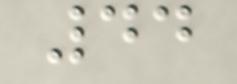44
